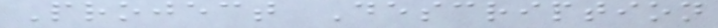Project Description
